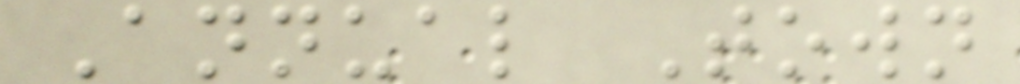Annual Town
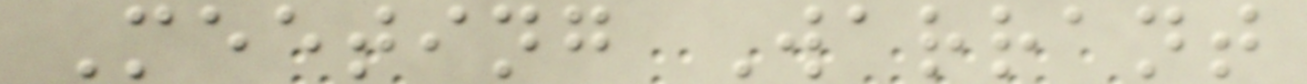Meeting Warrant
